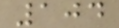104
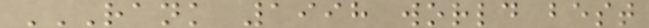RANK 1998 WORLD BEST
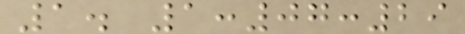1. 1:07:29
